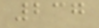237
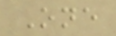One
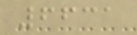6631
